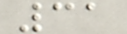31
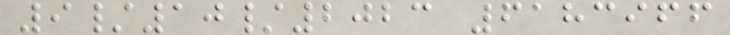9/10/2023 6183966
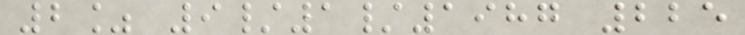2% 9/1/1987 225
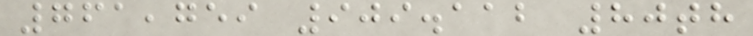761,759 909.112 80th
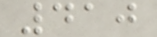410
